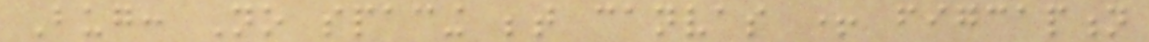Bug: No spacing between canvas + figcaption
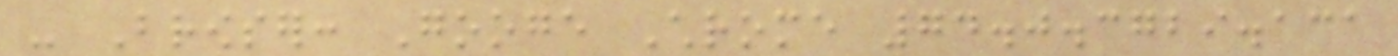- Browser: Googe Chrome 74.0.3729.131
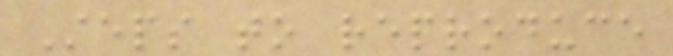Steps to reproduce
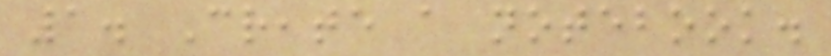1. Create a notebook.
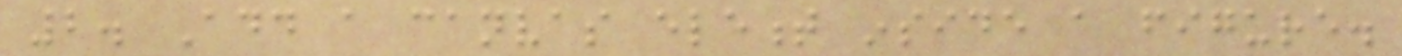2. Add a canvas element inside a figure.
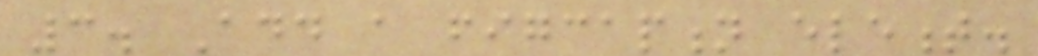3. Add a figcaption element.
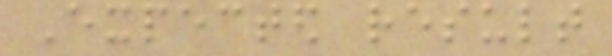Expected result
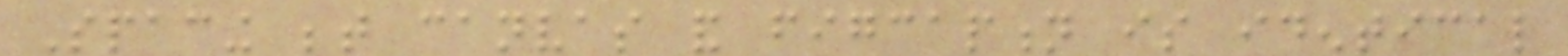Spacing between canvas and figcaption is identical
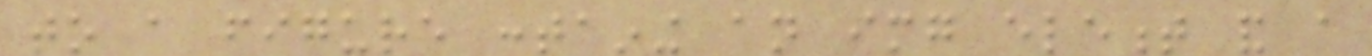to a figure containing an img element and a
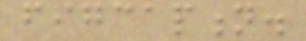figcaption.
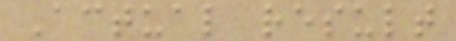Actual result
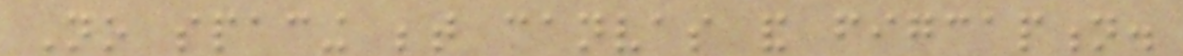No spacing between canvas and figcaption.
